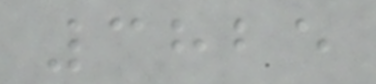3825
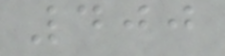400
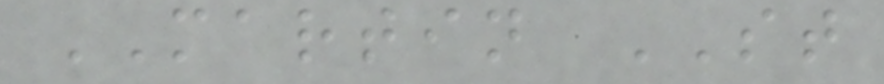MARTIN ST
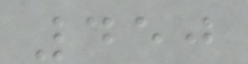450
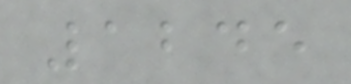1245
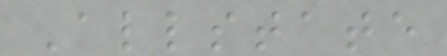Allstate
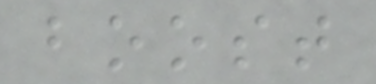boost
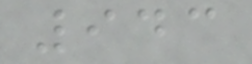943
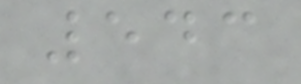543
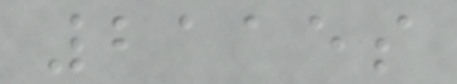2115s
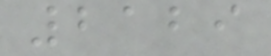2129
